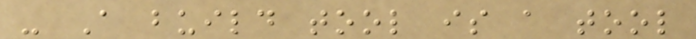- A build tool is a tool
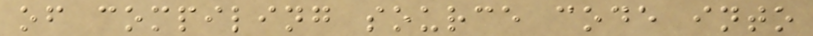of compiling source code into
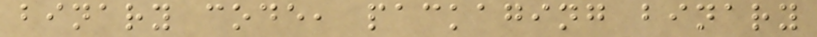binary code, packaging binary
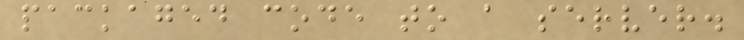packaged code to a server.
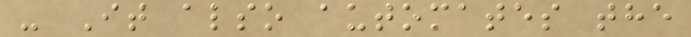- It also automates the
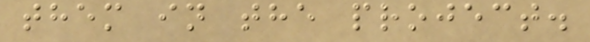them in the project.
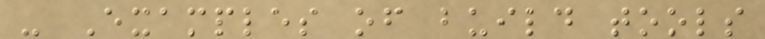- Examples of build tools
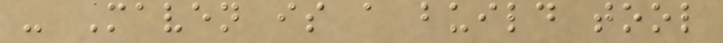- Maven is a build tool
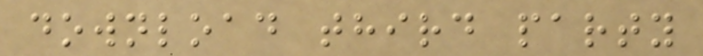download third party
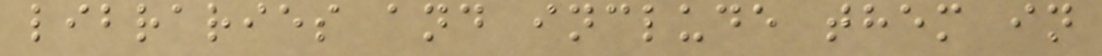libraries and include them in
